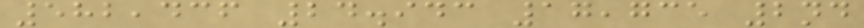582,436 24.943 17,735 2nd
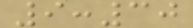9:30
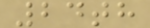24th
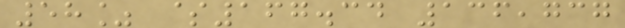58% $167.34 136,737
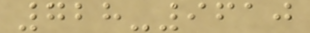728-9610
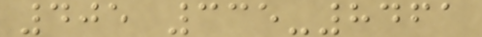405 335-8461
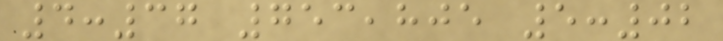4:37 753,805 5:02
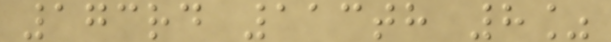173rd 113th 8%
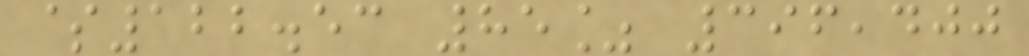$122.53 85% 396,400
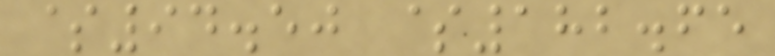$94.50 $182.65
